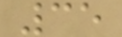35
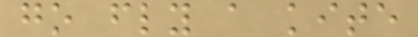go fly a kite
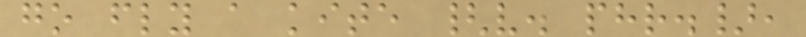go fly a kite {v. phr.},
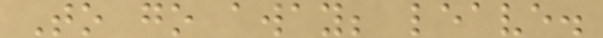To go away; leave.
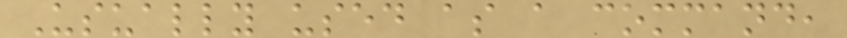Usually used as a command,
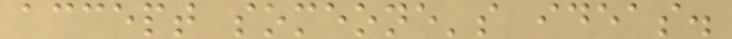accept someone's ideas.
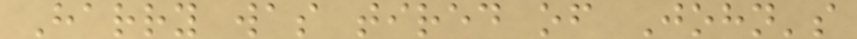Harry was tired of John's
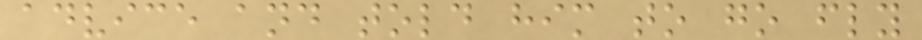advice and told him to go fly
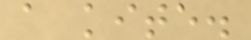a kite.
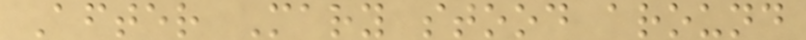After Mary stood around
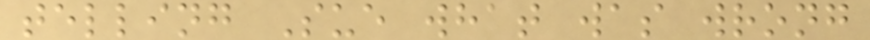telling Sue what was wrong
